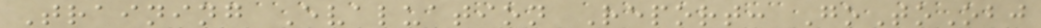Training Evaluation Report: GoToObj
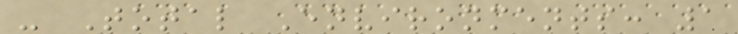- Total Environments: 1
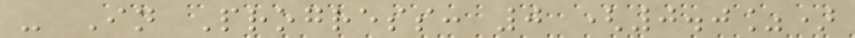- In Progress: 0 (0.0%)
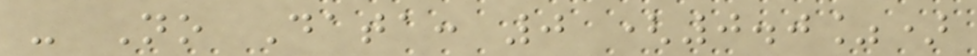- No Data: 0 (0.0%)
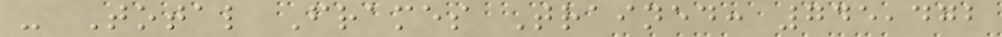- Total Frames Trained: 745,472
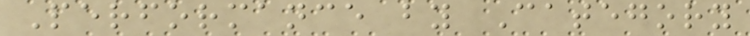Performance by Category
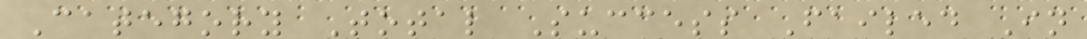Category Total Success Failed In
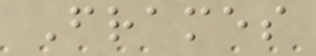Frames
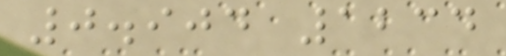0.904 1234
